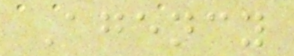Agency
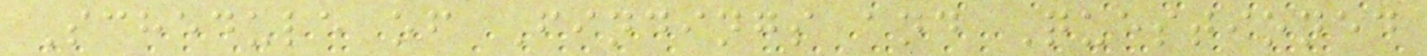Schedule of Findings and Questioned
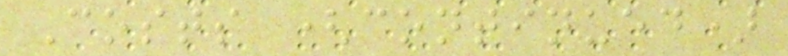Costs (continued)
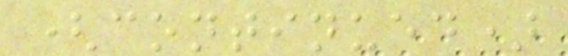(continued)
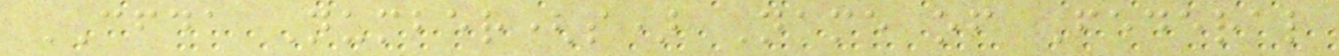CFDA Number(s) Name of Federal
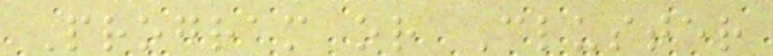Program or Cluster
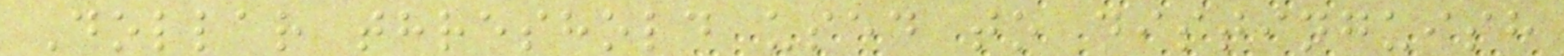Dollar threshold used to distinguish
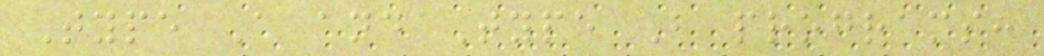Type A and Type B programs:
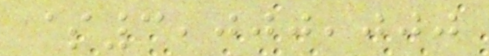$3,000,000
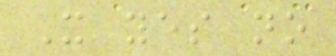X yes no
